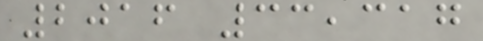2016 33,317
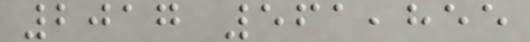2017 561,855
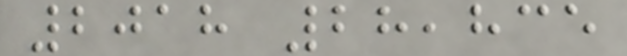2018 28,835
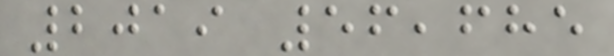2019 56,685
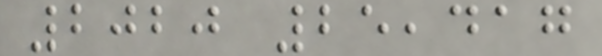2020 25,417
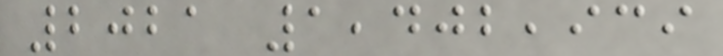2021 1,402,939
